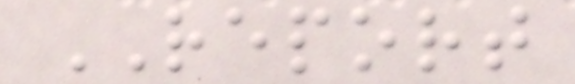REPORT
